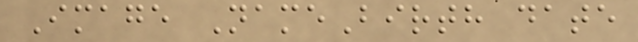Image NameBirth date
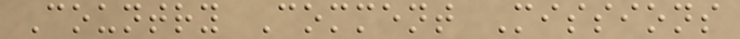Country Comment Missions
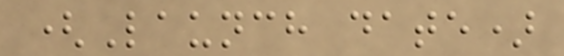(Launch date)
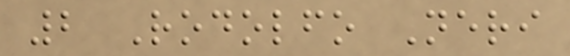2 Rodolfo Neri
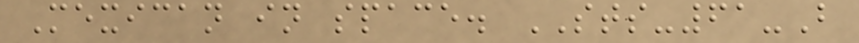Mexican in space. STS-61-B
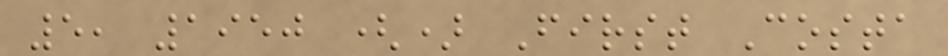5, 1950 () First Costa
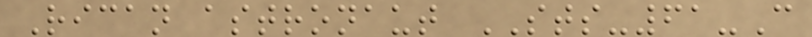Rican astronaut STS-61-C
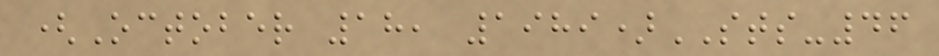(October 18, 1989)STS-46
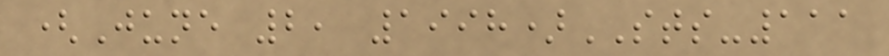(June 2, 1998)STS-111
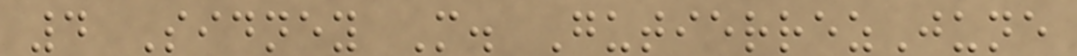4 Sidney M. GutierrezJune
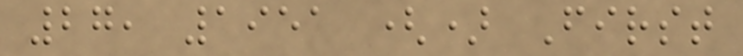27, 1951 () First
